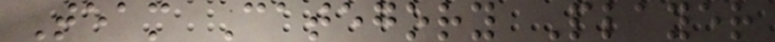Team Category Player
